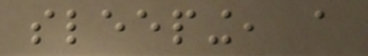sleeping, a
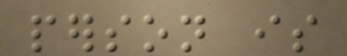person is
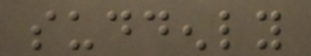suddenly
